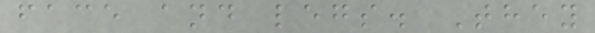face and legs. They
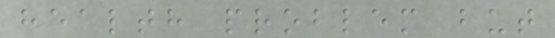health problem but
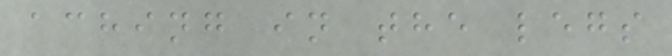aching in the legs
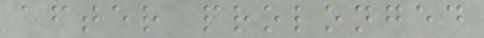after prolonged
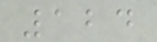124
